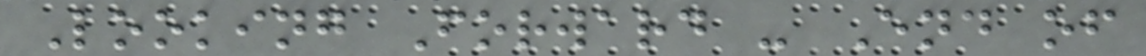Looking Forward - End of
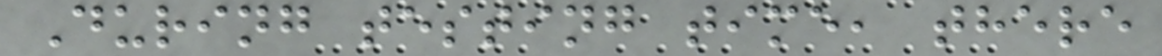During testing time, there
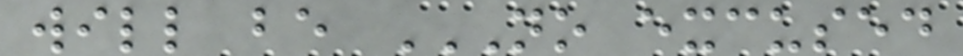will be NO EXCUSED
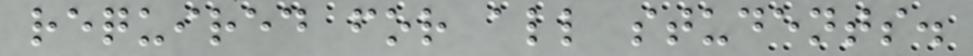required for all students.
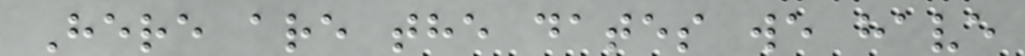Here are the dates we have
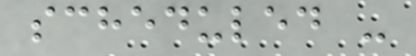scheduled -
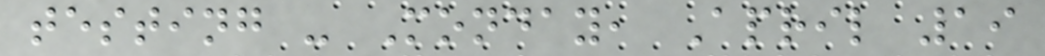testing - Monday, April 19
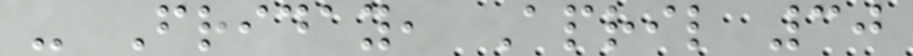- Friday, April 30
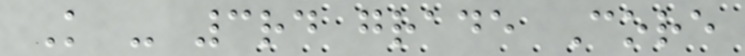K - 3rd grade Core
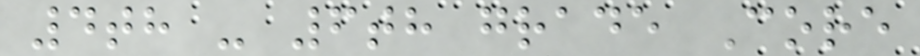4th - 6th grade Core
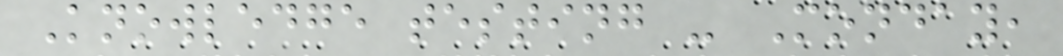Knowledge testing - Monday,
